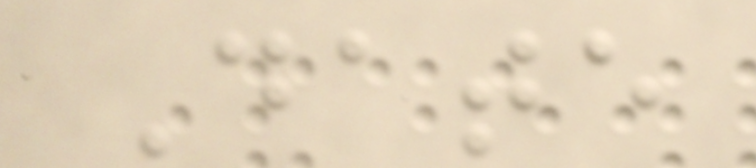Date
